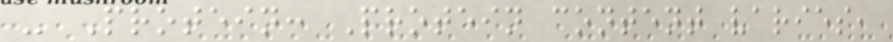- Protein: Protein content varies,
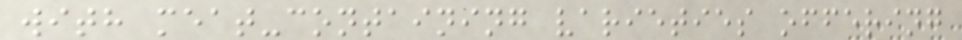with meat-containing varieties offering
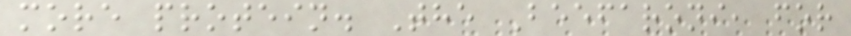more protein. The Beefaroni, for
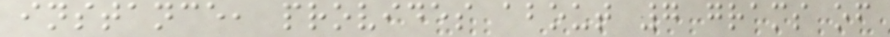instance, provides about 7 grams of
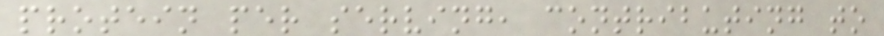protein per serving, contributing to
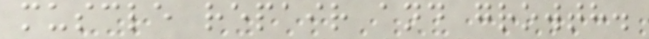muscle repair and growth.
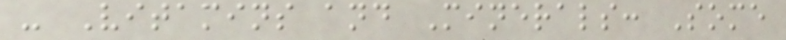- Vitamins and Minerals: Some
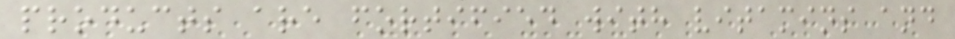products are fortified with vitamins and
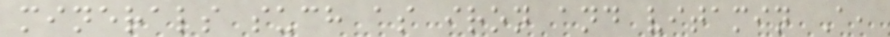minerals such as iron and vitamin A,
